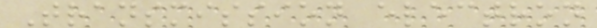Transmission electron
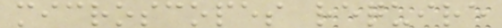microscopes require
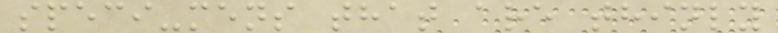speci-mens that are thinly
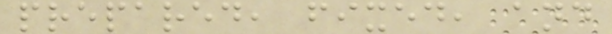prepared, fixed, and
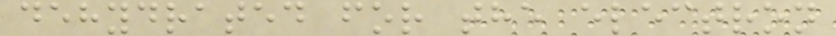dehydrated for the electron
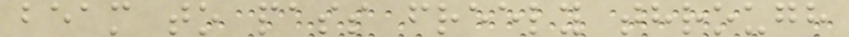beam to pass freely through
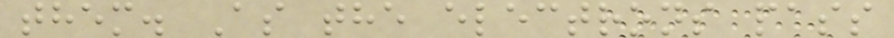them. As the electrons pass
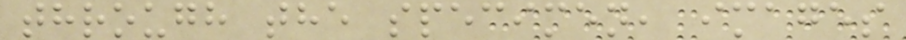through the specimen, images
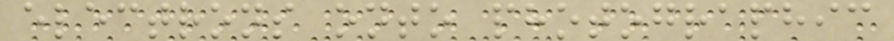electrons onto photographic
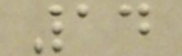14
